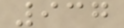937
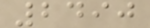2490
